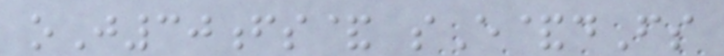oJ30fs& sE&dFs
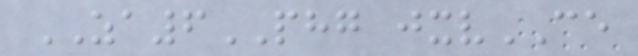ZA6PHG jxvCE
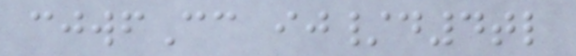cjwfCc ij/d4tl
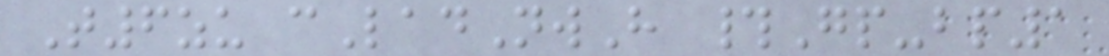T6zu cLadNwH #Gp-bp1
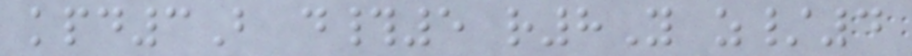kpd3B d#5 r8Y z/4
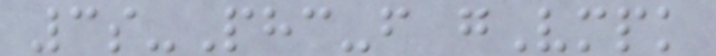3s-Phc-f gVmpk
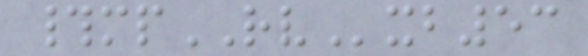#mpRVxb53
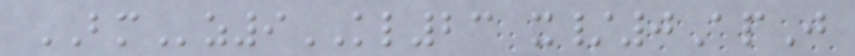BMz9KL23 x/0ApJ
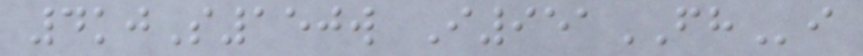4kjS150w I951FHi
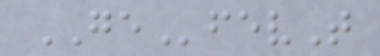GEfevT
